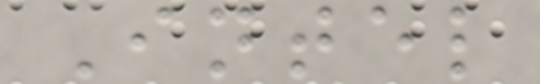Intel
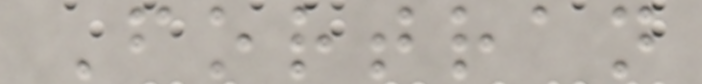Fortran
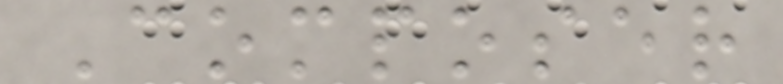Composer
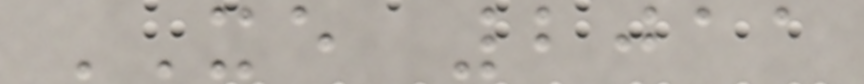XE 2011
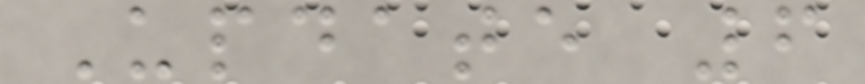Update 6
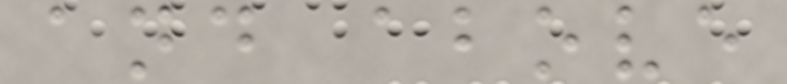and above
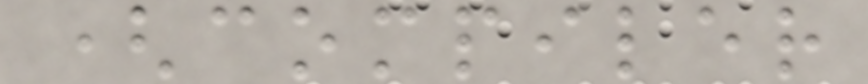(compiler
